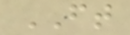FT
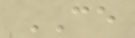CE
